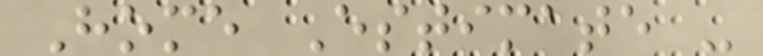Home Estimate -
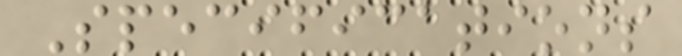Specifications
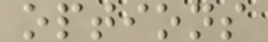options
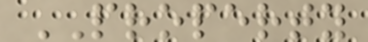PROPERTY
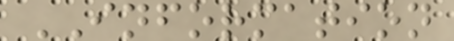INFORMATION
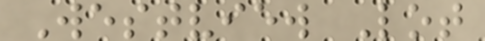Westview Lot
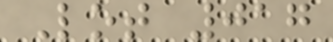Lot 017
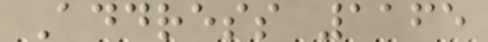Address 1165
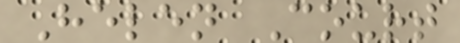Helen Court
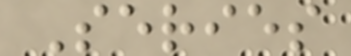Series
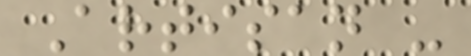Artisan -
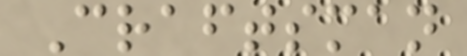Craftsman
